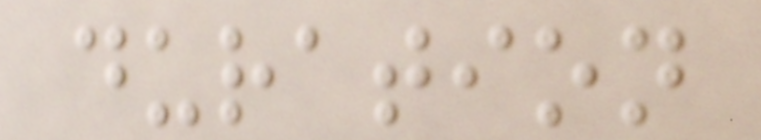duration
